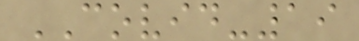COVID-19
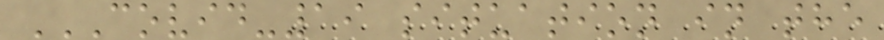COVID-19 SITUATION IN THE
